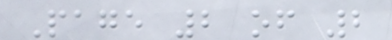Page 2 of 2
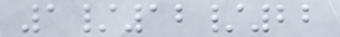1/12/22
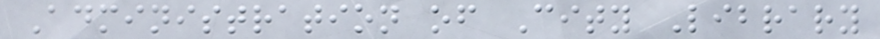Administration of City Library
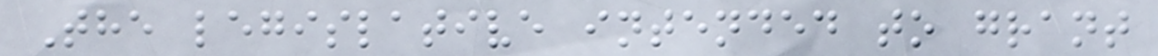The legislative intended to grant
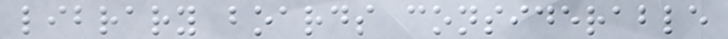library boards considerable
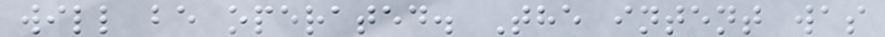will be operated. The intent was
